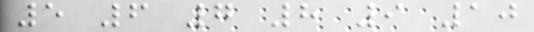5 6 7 8 9 10
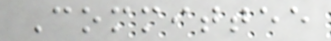Committee
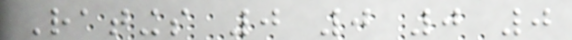Ratings 0 0 0 0
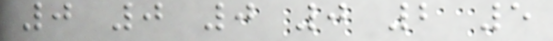0 0 0 0 2 5
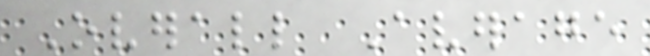Overall Average
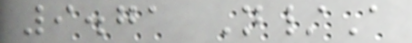9.71 N/A
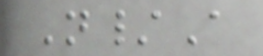N/A
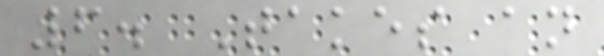6. Takes an
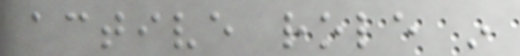active role in
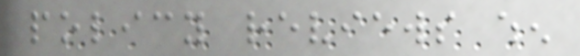policy reviews when
